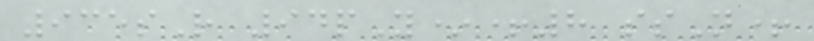935sR 94pY*+8 ssN+
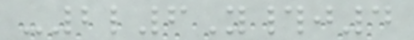-2l6Y#j4
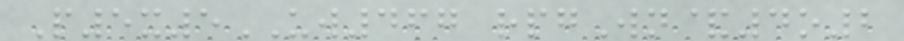P5x5UW467 rpgWn&4o2
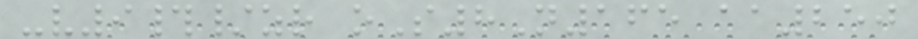-v9#/zr oS8N165 aa250
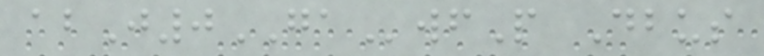abJ0GAwfP Dbus
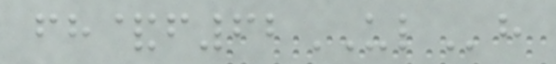fh&f62ULh
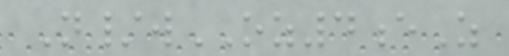N/wOZ4eZ
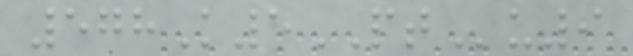578K5PTu9
